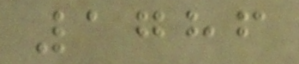1786
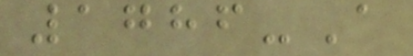1786-A
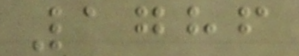1786
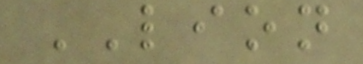LION
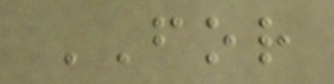FOR
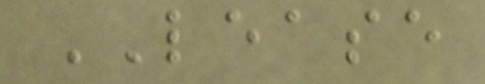LEASE
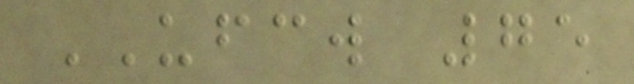UFCW 75
